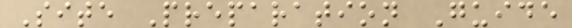Site Preparation Guide
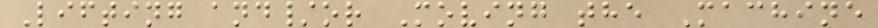Lifting and/or Moving the Machine
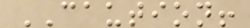CAUTION!
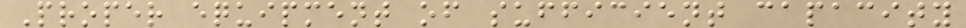Proper equipment of sufficient capacity
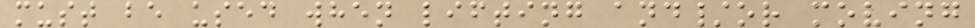must be used when lifting and/or moving
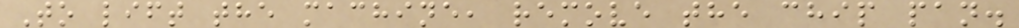To lift the machine, remove the chip pan.
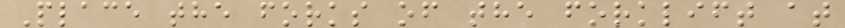Place the forks of the forklift at
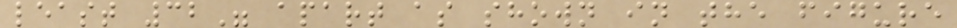least 32" apart as shown in the figure
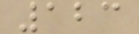123
